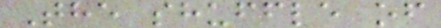The shuffle of
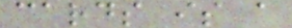cards is a
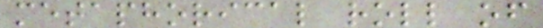metaphorical roll of
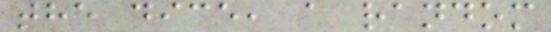the dice, a random
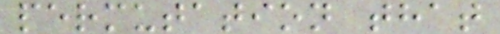permutation that
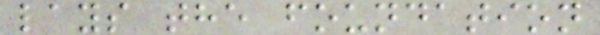lays the foundation
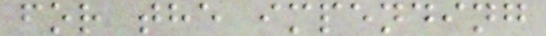for the impending
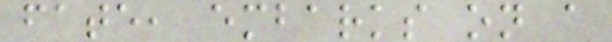fate, embarks on a
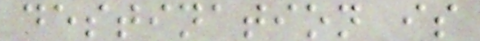destination is
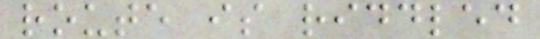route is riddled
